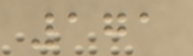171
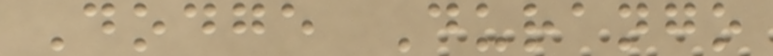Dodge Durango
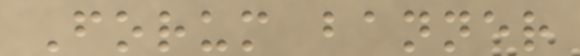Forum banner
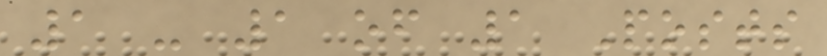1 - 1 of 1 Posts
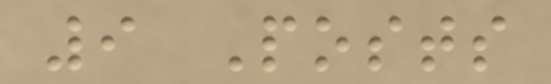9 Posts
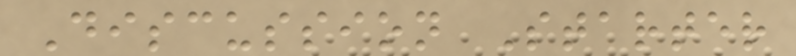Discussion Starter
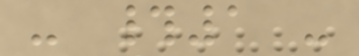- #1 -
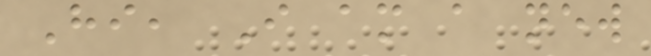Hi, I am a new
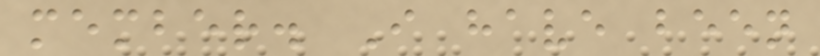member. I have been
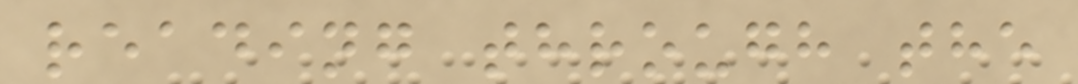reading through the
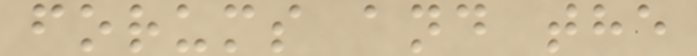forums and the
